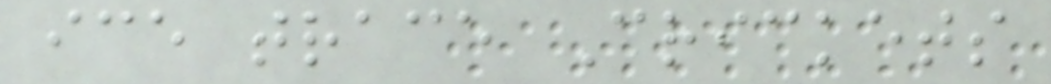ice trace Crickets
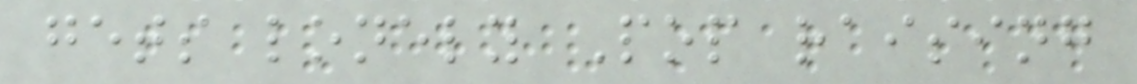gets lonely Pop raising
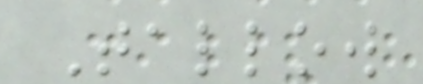Tallow
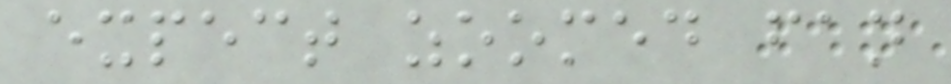expect zoomed fan
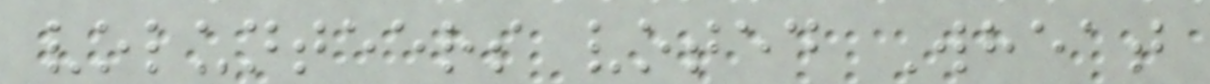volunteers voted Wheat
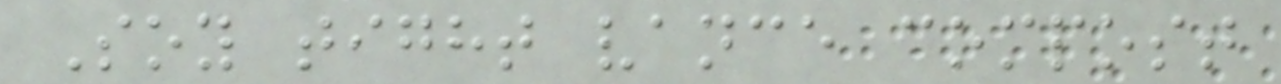Soy tight vance compost
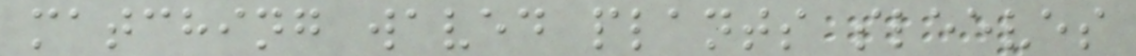matching waved plants sleeves
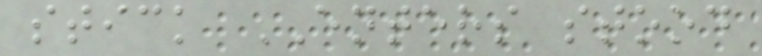stick ENTERS stood
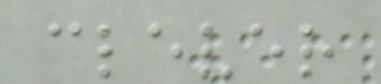clever
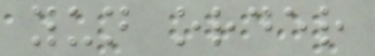yun order
